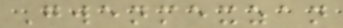Gwenmexzan
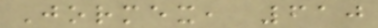Jormex, 610
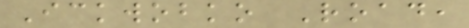Ickwobko Road,
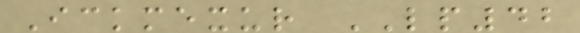Ickmexur LP42
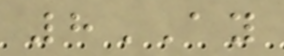8AY
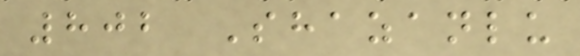802 Shazanlu
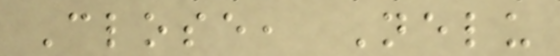Close, Nelu
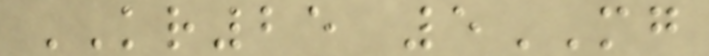KR25 5MG
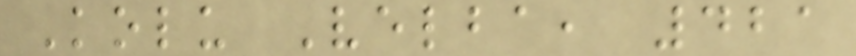Kolu Velba, 421
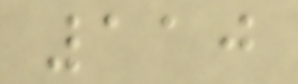110
